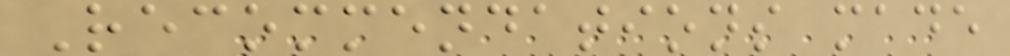Recommendations made
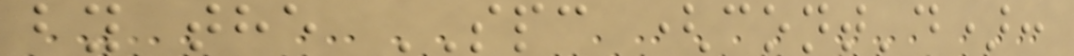by the SPC (cont'd):
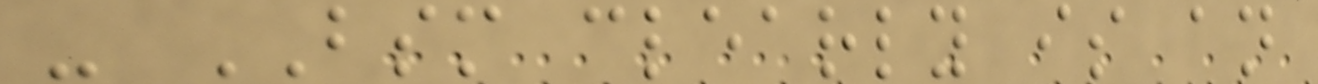- BSM clearly is an
